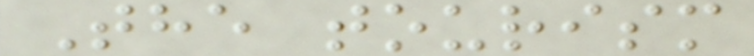The tourism
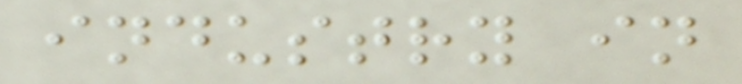industry in
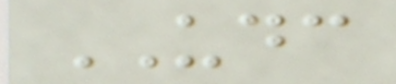UDC
